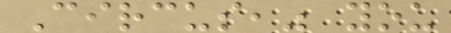Circus," you
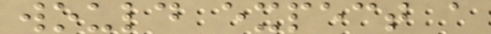would expect a
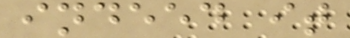indeed it
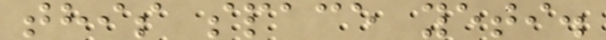this space yeti.
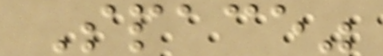Space"
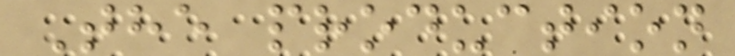The production
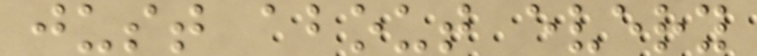just about every
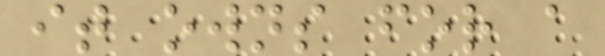it owns for a
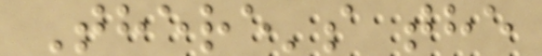There's the
